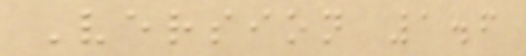Version 1.6
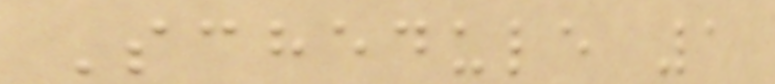Schedule 1
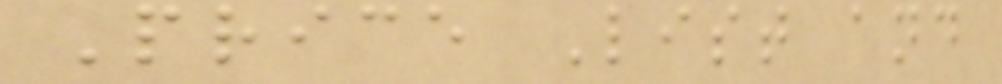Price List and
